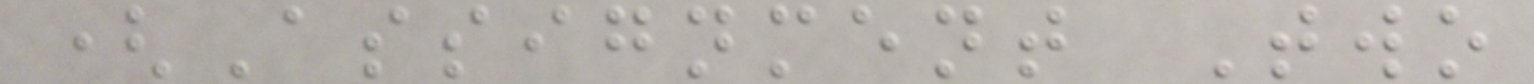(Assignment Two
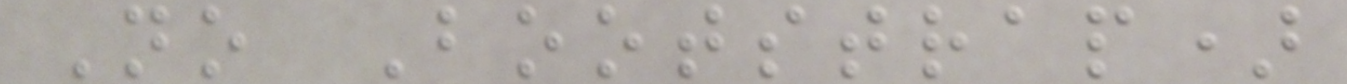No Bootstrap)
